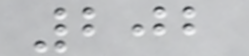202
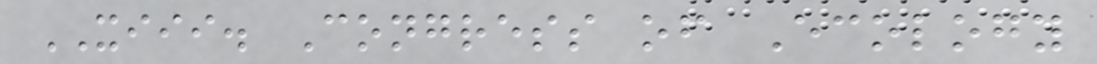XIII. Congress of Ecology
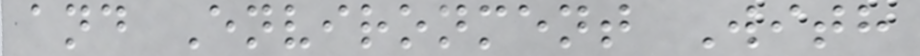and Environment With
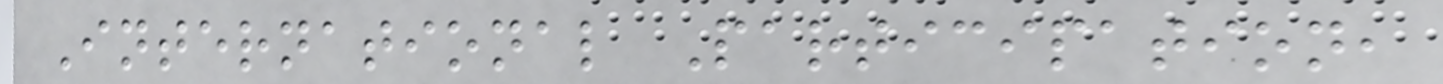International Participation,
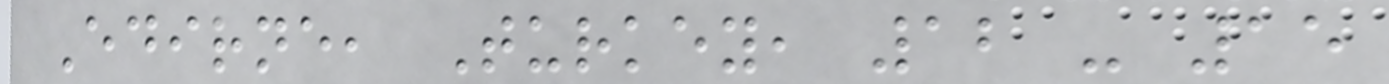Edirne, Turkey, 12 - 15
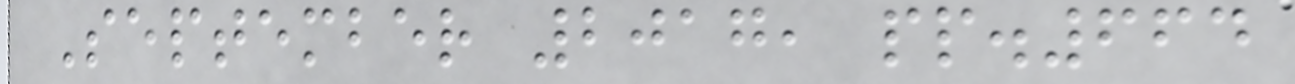September 2017, pp.664
